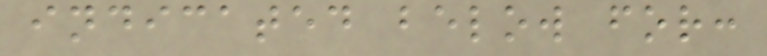indicated below for:
